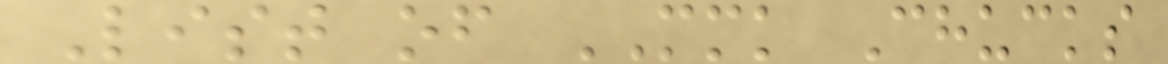List of MMK Chucks
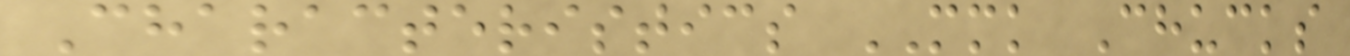Characteristics MMK Chucks
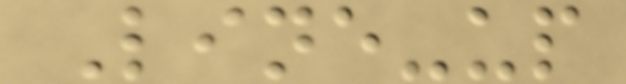Line-up
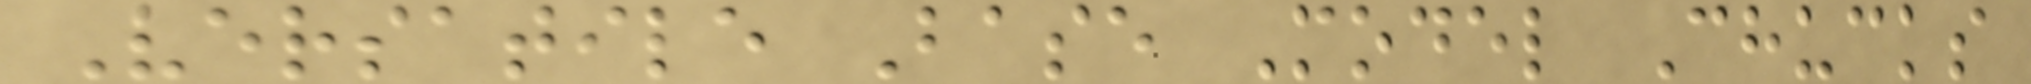Versatile Base Model Chucks
